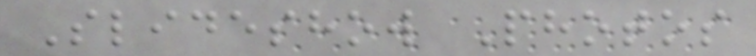Slideshow Photos
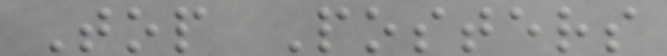Top Posters
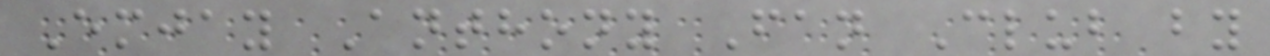Emjay Anthony Fan Club by
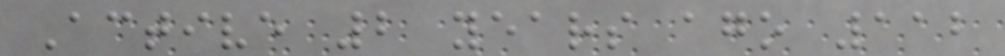Active 2 years ago 112
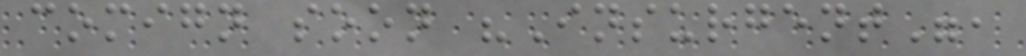comign soon "Insurgent",
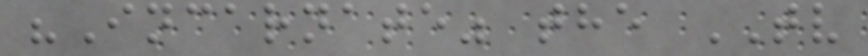"Incarnate" the TV
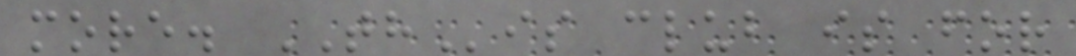more. THis club is for
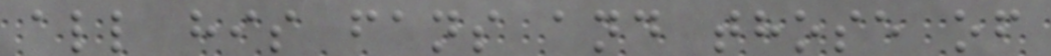all his fans and those of
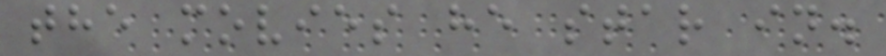the movies he star in.
